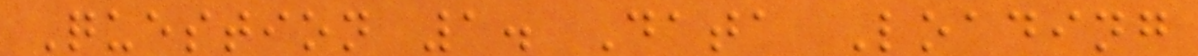Question 1. Data Loading
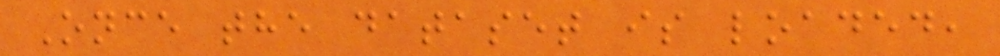Once the dataset is loaded,
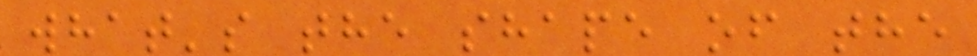what's the shape of the
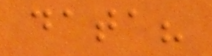data?
